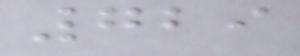729
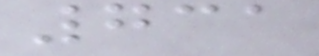731
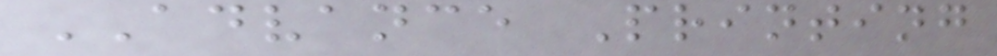ADVANCE Printing
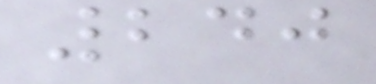240
